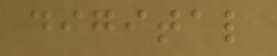digital
